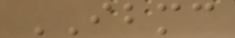IBMC
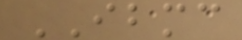IBMC
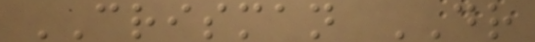CRISMAN DR
